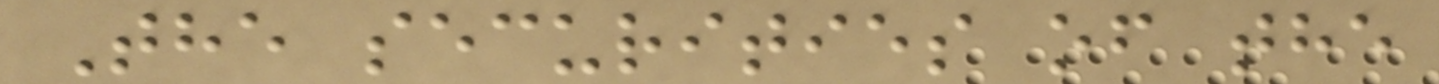The securities of the
